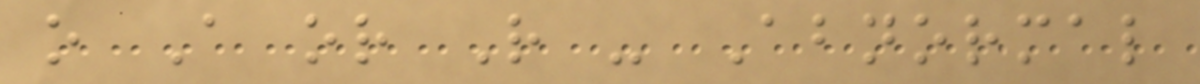o A or R - Abnormal
